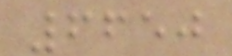6650
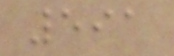591
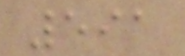591
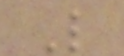L
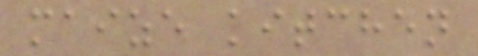maize kitchen
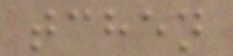tchen
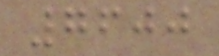7600
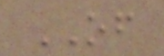OF
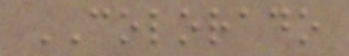COLORADO
